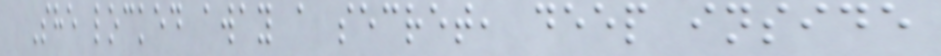She locked away a secret, deep inside
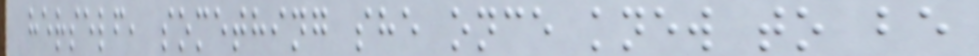herself, something she once knew to be
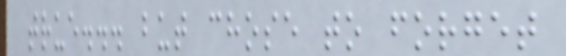true... but chose to forget
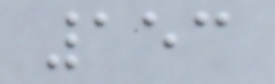153
